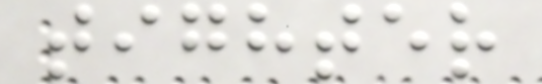tighter
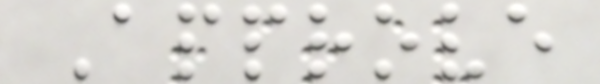Approve
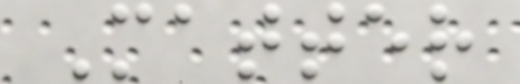Matter
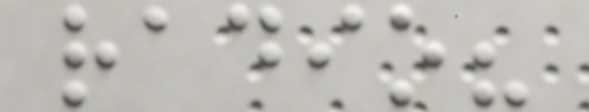radio?
